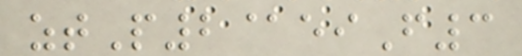ztP2@eiF3
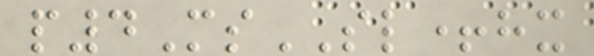p4MsSL+hx
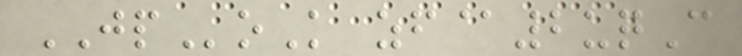JPoK zf@2uqC
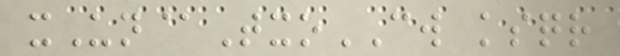xUn@TxoCW ksqr
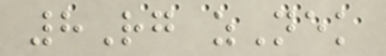8Rg zNek
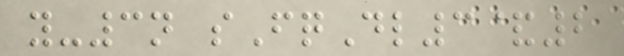y-3n sFqDl3&2
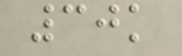30k
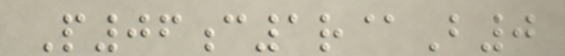P06c1r@B0
